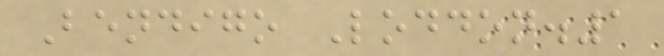Bendigo Loddon.1
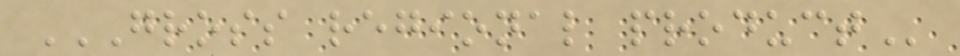GROSS REGIONAL PRODUCT
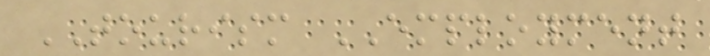TOURISM EMPLOYMENT
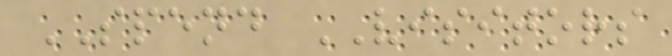SPEND VISITORS
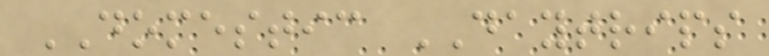DOMESTIC DAYTRIPS
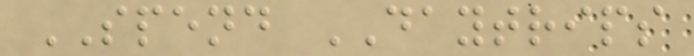SPEND DAYTRIPS
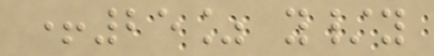+25% y/y
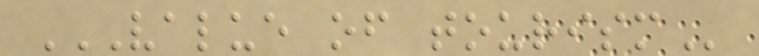VALUE OF TOURISM
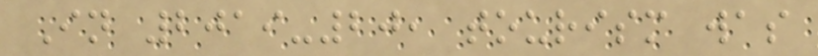In 2019-20, tourism was
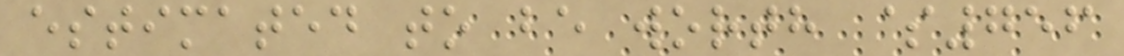estimated to be worth $756
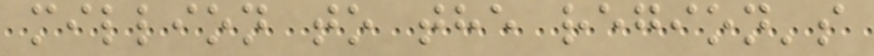million to the region's
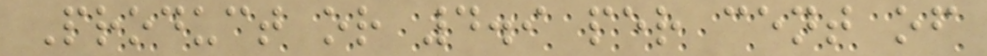Product or 4.9 per cent of
